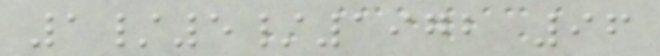1/5/1972 96
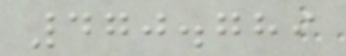470.789
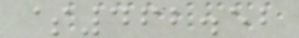$462.52
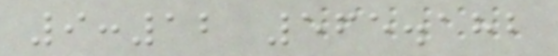9:12 565.182
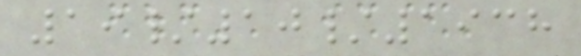19/10/1938
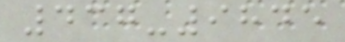437-9845
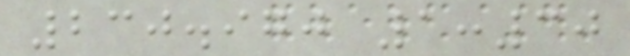230.970 1:30
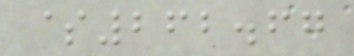$262.67
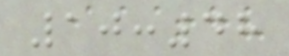10:48
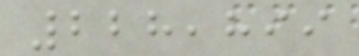228,899
